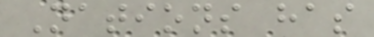Nations has
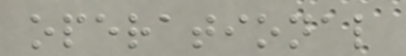operational
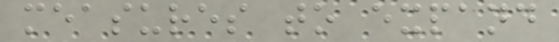measures to expand
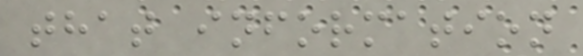that information
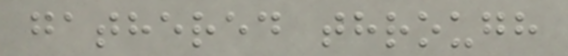gathered through
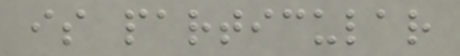is particular
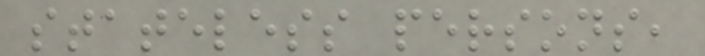stateless persons,
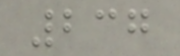237
